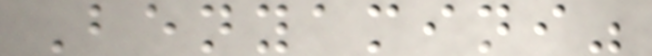Benyamini"
